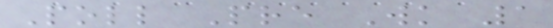Poll Pre Wk 1
